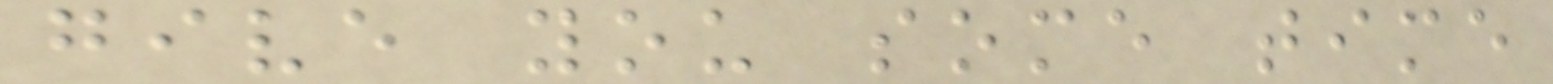give you some time
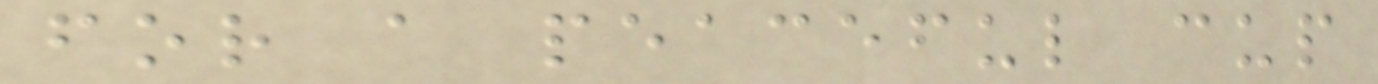for a peaceful cup
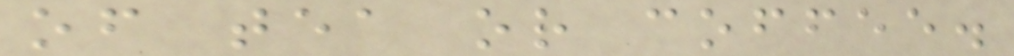of tea or coffee.
